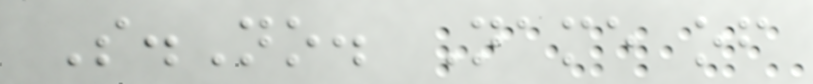S.No. Name of
